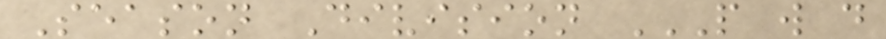Season Division P W D
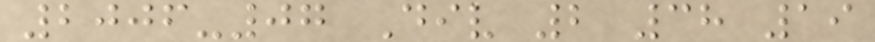2006-07 Div 2 38 19
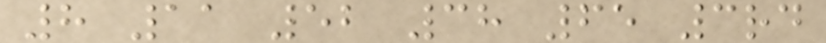8 11 52 38 65 3rd
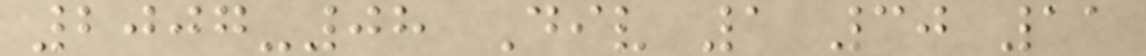2007-08 Div 1 30 11
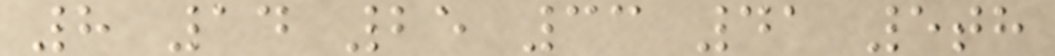8 14 25 33 41 5th
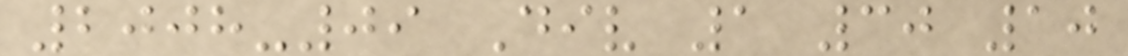2008-09 Div 1 30 10
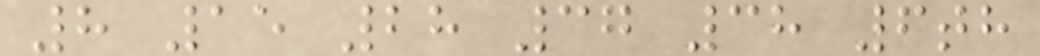8 15 28 37 38 6th
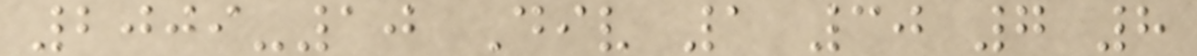2009-10 Div 1 30 7 8
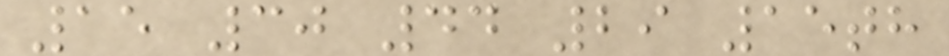15 30 44 29 15th
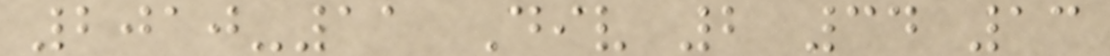2010-11 Div 2 34 13
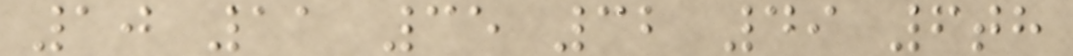10 11 35 32 49 6th
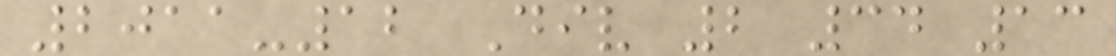2011-12 Div 2 34 13
